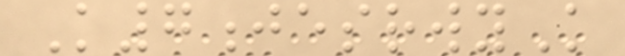K7jesrwyK
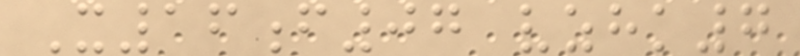X16f07 vzhk7
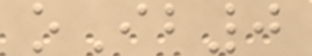oIb0
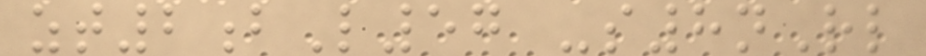zt2bL57 -s8nRl
